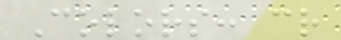Colors: cr
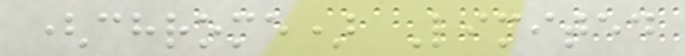(chrome) Limited
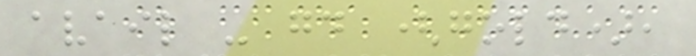avail - gd (gold),
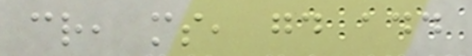cr, ms, gd add
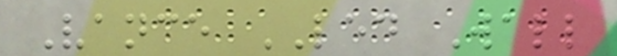Vance LED Wall
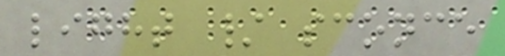light / sconce
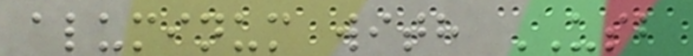aluminum with USB
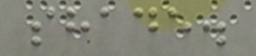shade.
